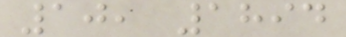10, 1894
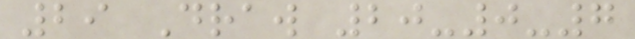29 Draw 20-0-7
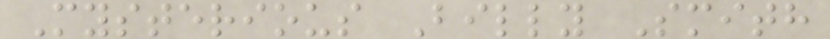Mysterious Billy Smith
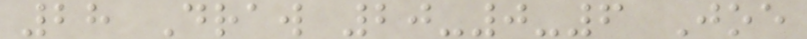28 Draw 20-0-6 Joe
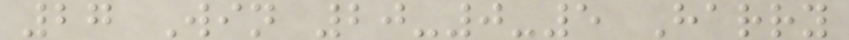27 Win 20-0-5 Harry
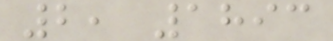2, 1893
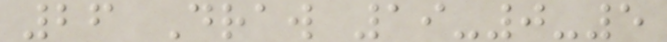26 Draw 19-0-5
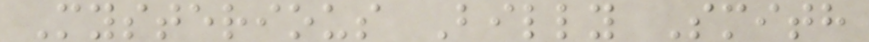Mysterious Billy Smith
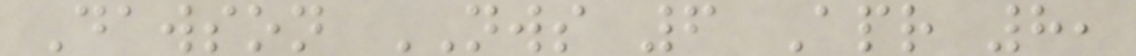Dawson NWS 6 Apr 8,
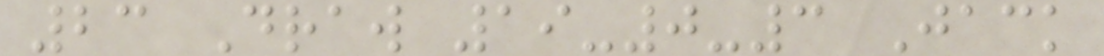23 Draw 19-0-3 Jack
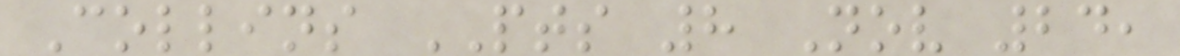Collins PTS 8 Nov 24,
